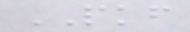PKF
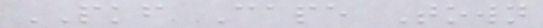PKF Cape Town
